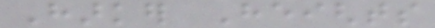Harker Heights
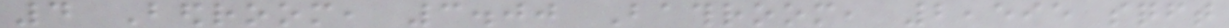4 Bedroom, 3.00 Bathroom, 2,595 sqft
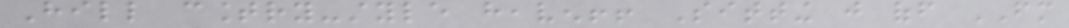Hill country-style heaven!! Sitting just off FM
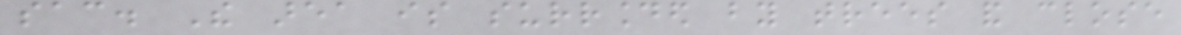sac. The area is surrounded by trees and close
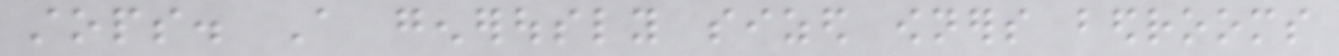stops. A generously sized owners bedrooms
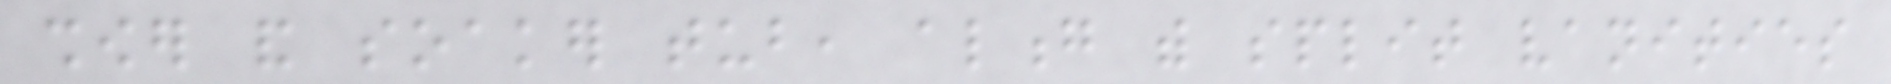shower and soaker tub, along with split vanities
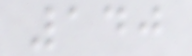140
